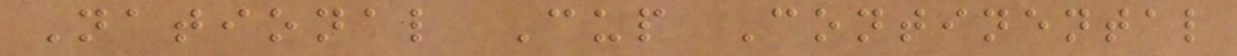National Cup Continental
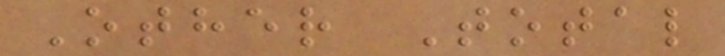Other Total
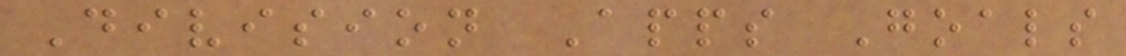Division Apps Goals
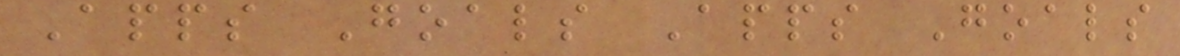Apps Goals Apps Goals
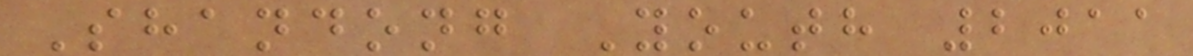Shandong Youth 2011
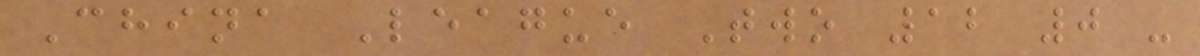China League Two 12 0 -
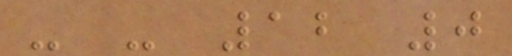- - 12 0
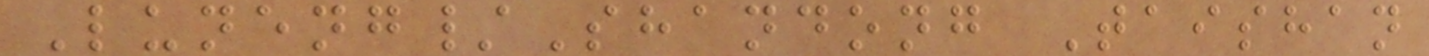Luneng/Shandong Taishan
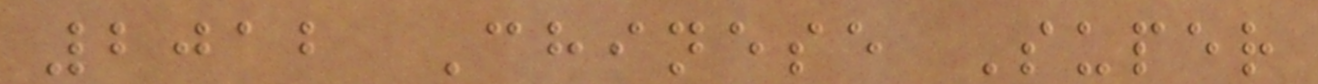2012 Chinese Super
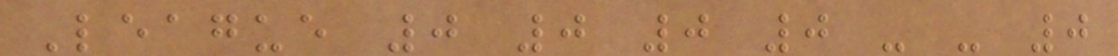League 0 0 0 0 - - 0
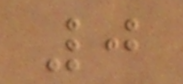0
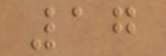17
